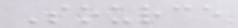Source
